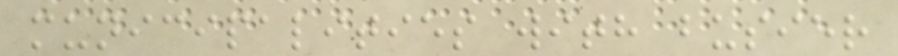municipalities with busier
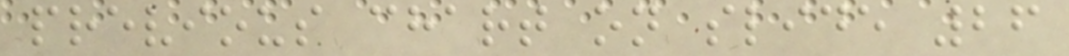previous chart on slide 26
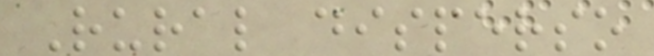Rural disperso
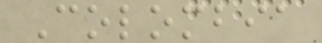Colombia
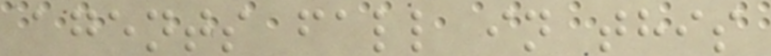agents fall in this
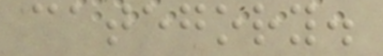category.
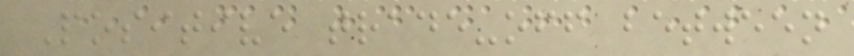Positive trade-off between
